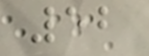52
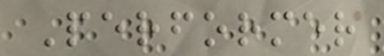Performer
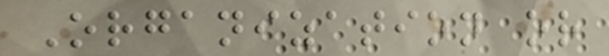Organization or
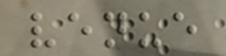venue
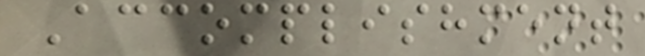Accomplishment
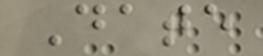Date
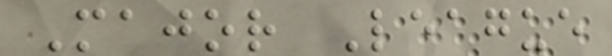Major League
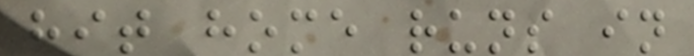hit home runs in
